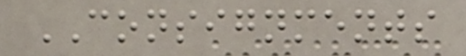CONSIGNMENTS
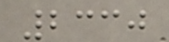2330
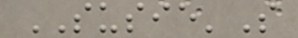SUSIE'S
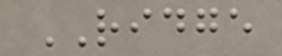RIDGE
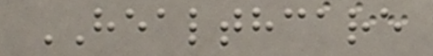HEALTHCARE
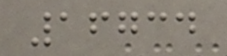16734
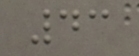43
